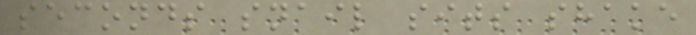seconds snail sits shake
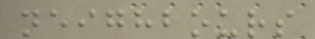neighbours
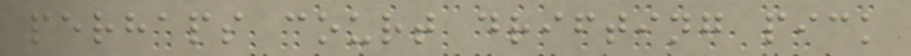perhaps court drifting pick
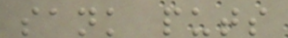sank puts
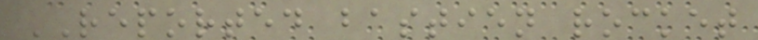REPORTED bastien rocket
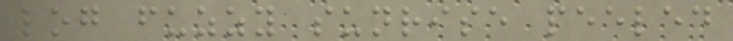log fuzzy sunrise peeled
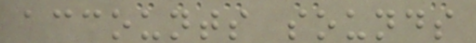accounts sounds
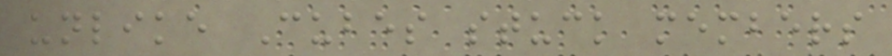unlike Cubes stuck members
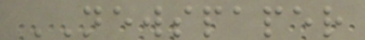NEWSPAPER
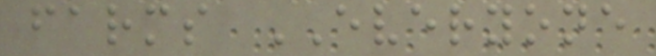farms EVERYONE
